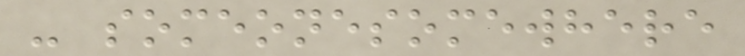- someonesomewhere
